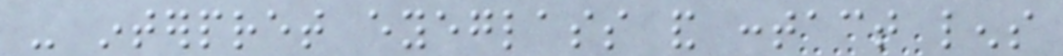- interpret eyeglass and contact lens
